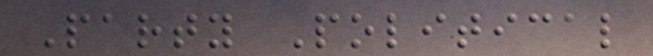Party Political
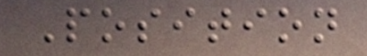Position
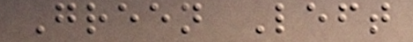Green Left
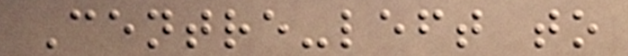Centre-left to
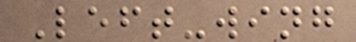Left-wing
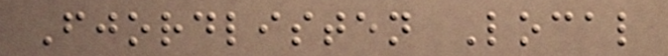Fjordlisten Local
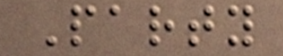Party
